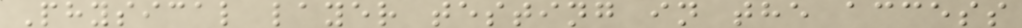Physical layer testing in the access
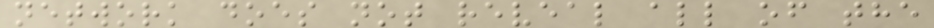network does not reveal all of the
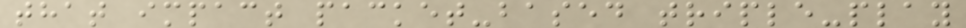that impact packet-based triple-play
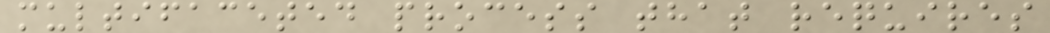multifaceted process that requires
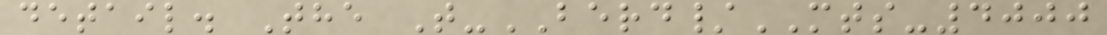detail. The T-BERD/MTS-4000
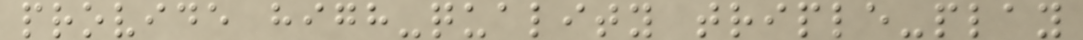provide high-quality triple-play
